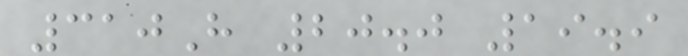310H 20.0 19.9
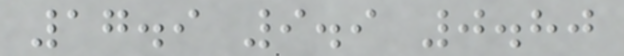17.9 9.9 0.80
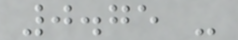0.75 -
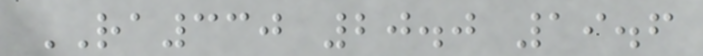RA330 20.0 19.6
